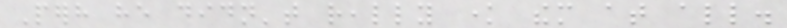Perhaps he didn't really know them at all.
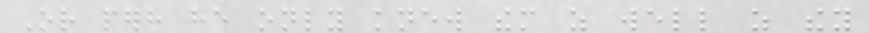Or perhaps he only knew them as well as they
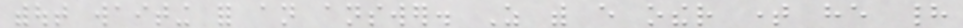without waiting for an answer. As with every other time he had
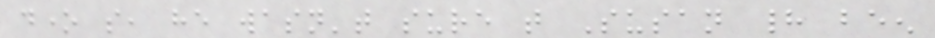done so, he wasn't sure that Susan had been
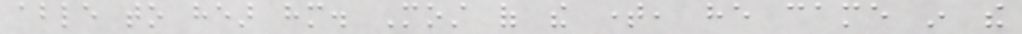able to hear him. Most of the time, he came in the
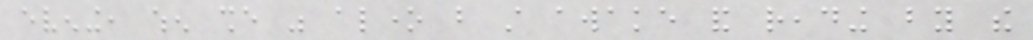evening, when she was alone but still awake and reading by the
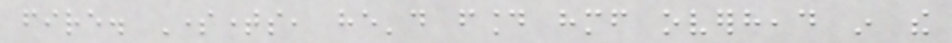fire. Sometimes, he'd found himself overhead in the
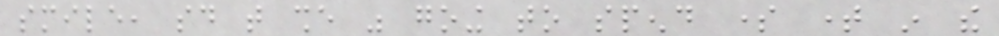smile, said that she was going to spend some time in the
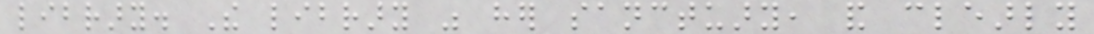library. The library was her sanctuary, and clearly
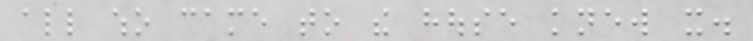all who came to the house knew it.
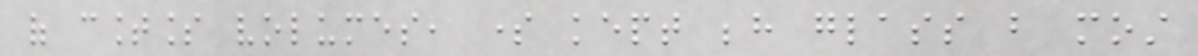of countless volumes, some kept behind glass but most
